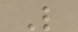L
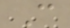C
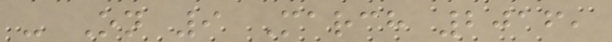- On 9 March 2016,
